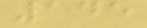145
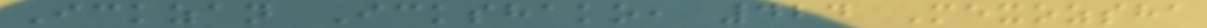Ickzan Ickshako, 424 Mexozsha
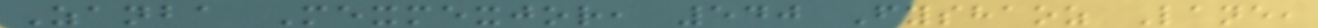Zanba Mexmexjor, 540 Fyshaoz Lane,
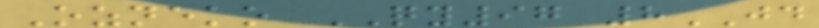Ozneko QY97 8JD
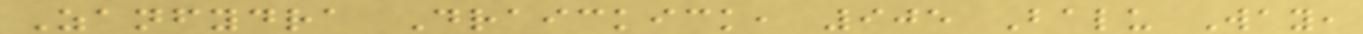Zanfydra Draickick, 905 Balu Way,
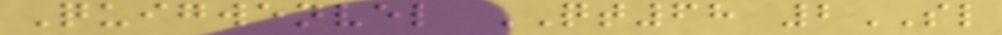Quigwenvel QT68 2SL
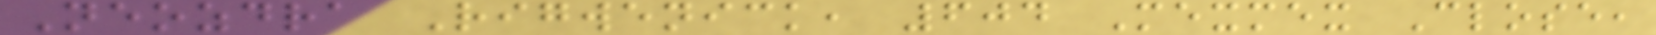Neozdra Rigwenick, 604 Mexmex Close,
